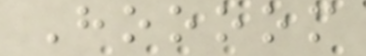Hoooom
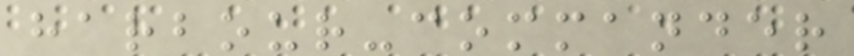harbour-commander
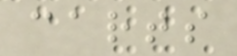carts
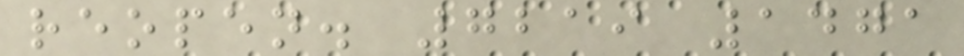reopen. 7219 1471
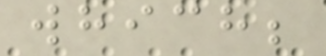which;
